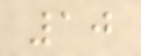10
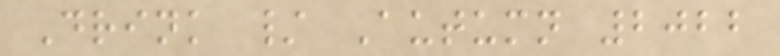Drink / Autumn 2022
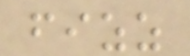fizz
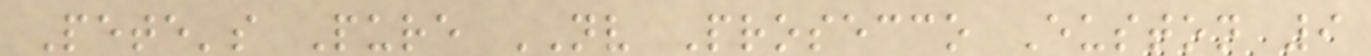Pete's Pure NV Prosecco Euston 9
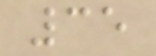35
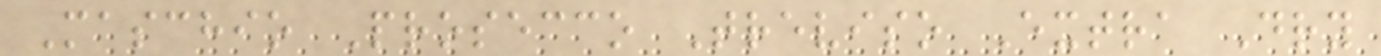Maschio Prosecco Treviso Extra Dry
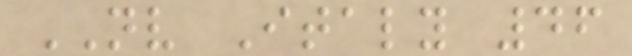NV Italy 46
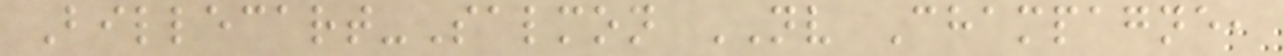Billecart-Salmon NV Champagne,
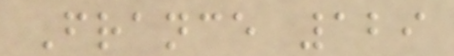France 129
